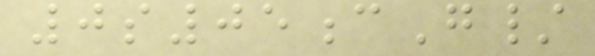0s05cG/
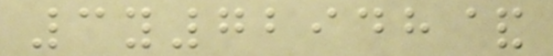3y72948&
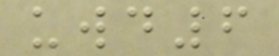uwd6
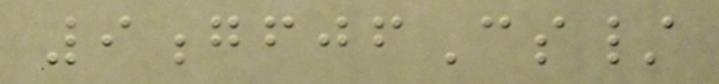9gfjfCs/
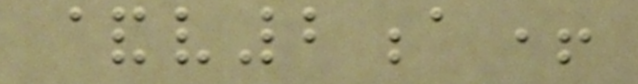&v2a+
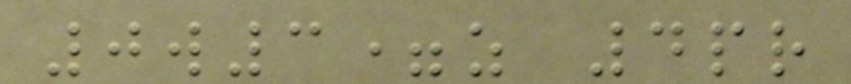0w3=z 4pr
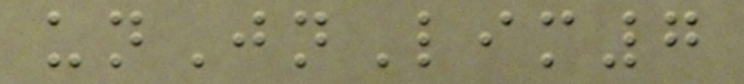unJnLim7
